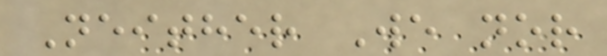Neither We nor
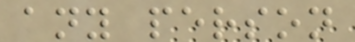any person
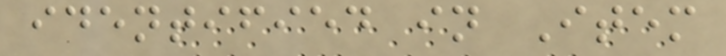identified in Item
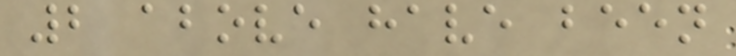2 above have been
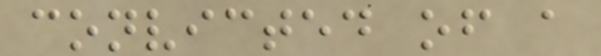convicted of a
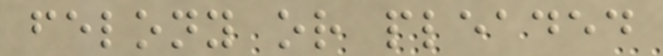felony or pleaded
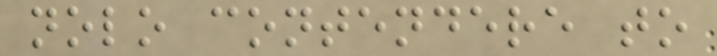nolo contendere to
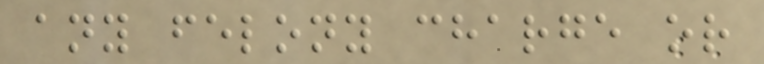any felony charge or
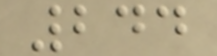244
